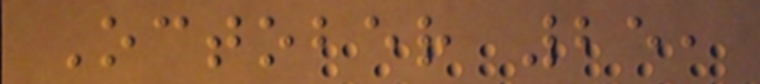October 25,
